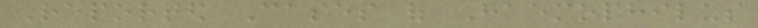Reported Cases of Haemophilus
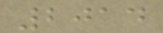2014
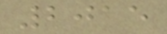2015
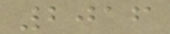2016
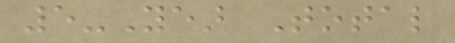5-Year Total
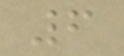6
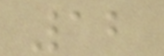12
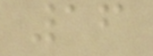16
